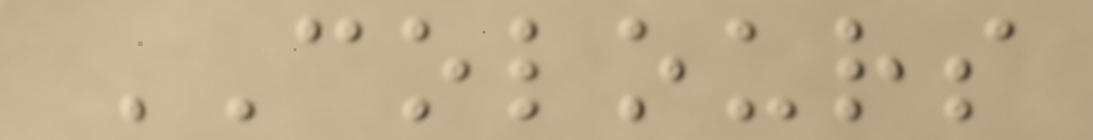COLOURS
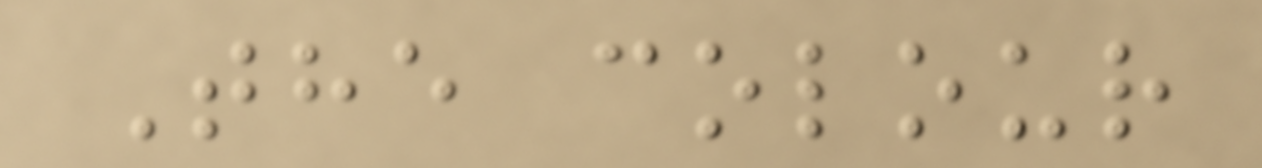The colour
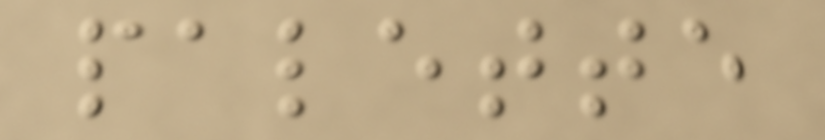palette
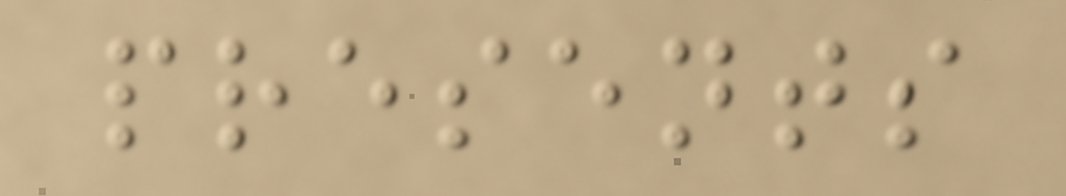presents
